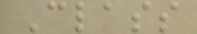Class
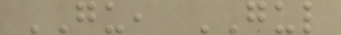GU, GUL
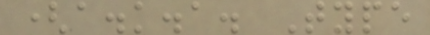(a.k.a. Type
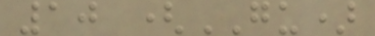10 (GU)
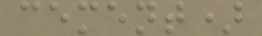cement)
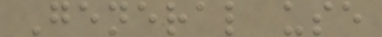General use
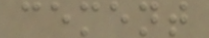cement
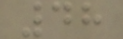48
